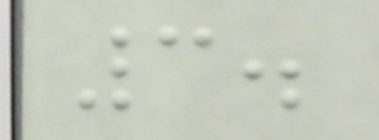3.
